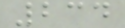234
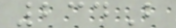234B
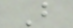B
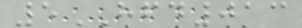5HFD013
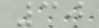30
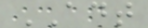ADT
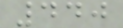440
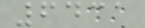6431
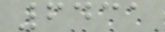6431
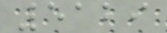5129
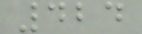424
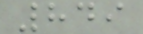849
